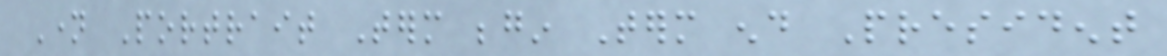Name Portrait Term begin Term end President
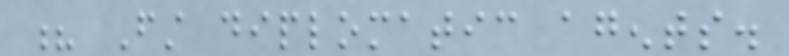? First diplomatic agents.
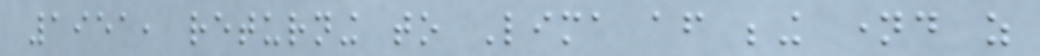1951, returning to Lima after being named as
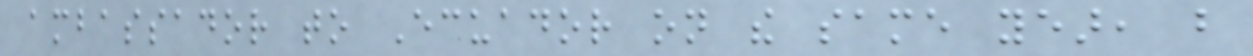ambassador to Ecuador on the same year, but
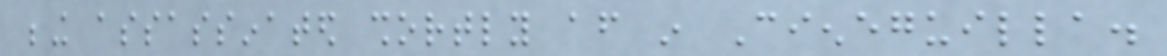being assassinated shortly after in Cieneguilla.
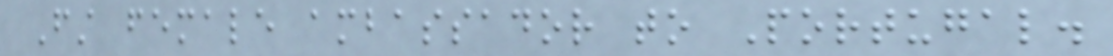First female ambassador to Portugal.
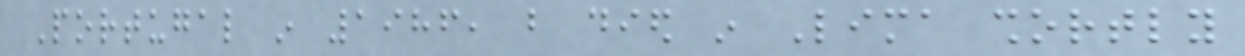Portugal in 1986, but died in Lima shortly
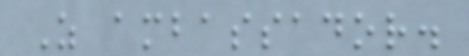As ambassador.
